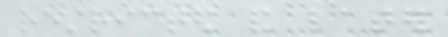restricted and later
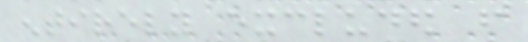entirely excluded from
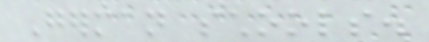German schools.
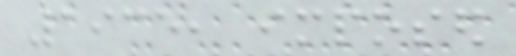1935, imposed
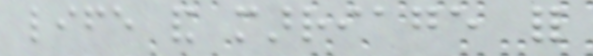life and marriage for
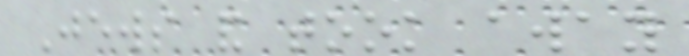Jews and took away
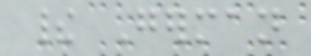their German
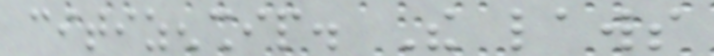citizenship. The laws
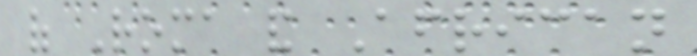of Roma and African
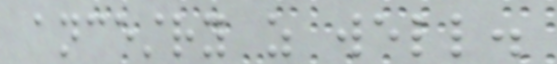ancestry as well.
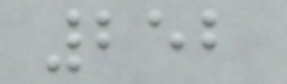252
